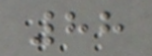88
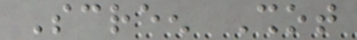Screen Shot
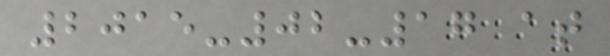2015-02-17 at
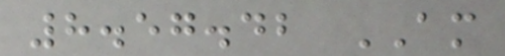8.57.42 AM
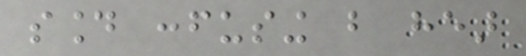sound confusing but hear
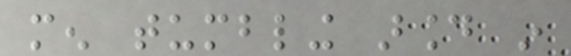men tumbling around in
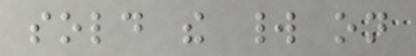sold the world on
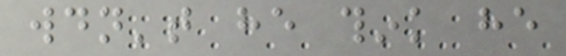wouldn't he think he
